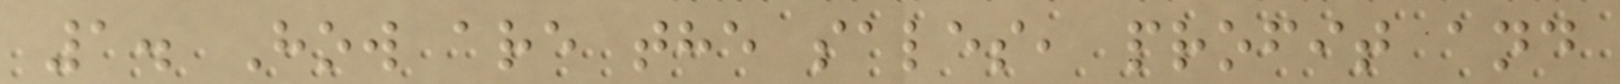1. How are the sales, profit and
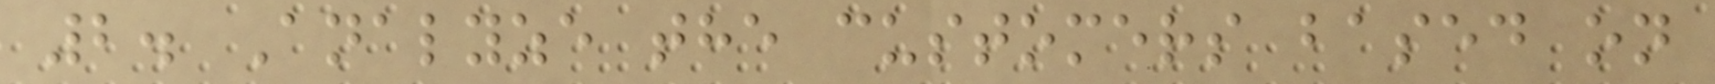2. Analyze the customers based on
